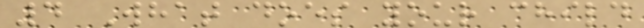4 What does your child
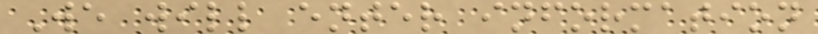We will enter information
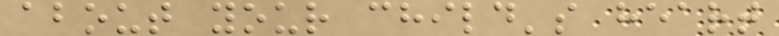about your child's heart
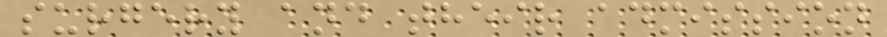surgery and their admission
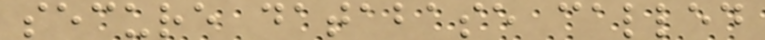secure database called
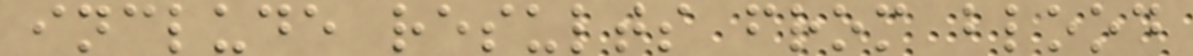include results from blood
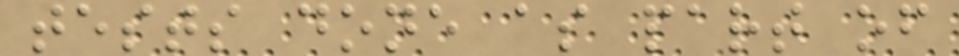tests done as part of
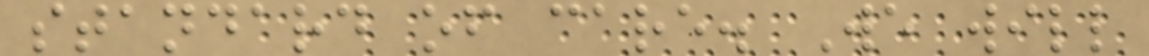standard of care. We will
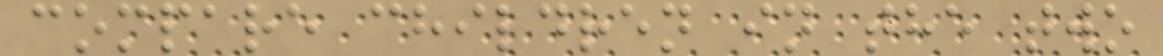compare children in the two
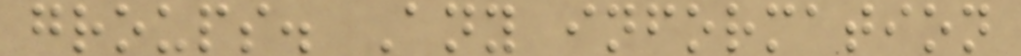groups. Any information
